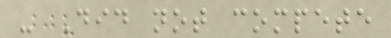- Did not compete
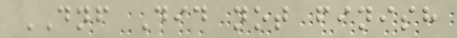DNF Did not finish
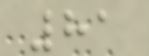81
